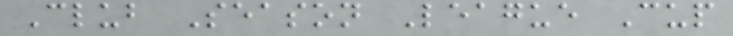Club Season League Cup
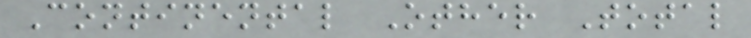Continental Other Total
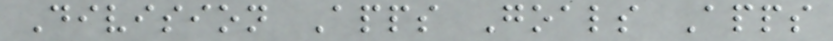Division Apps Goals Apps
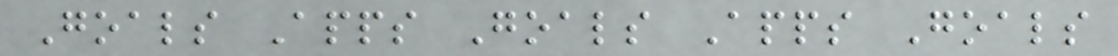Goals Apps Goals Apps Goals
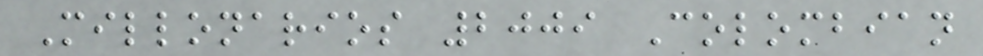Millonarios 2009 Colombian
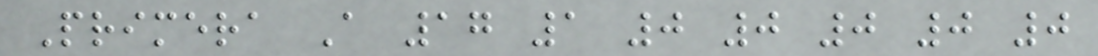Primera A 17 1 0 0 0 0 0
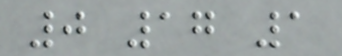0 17 1
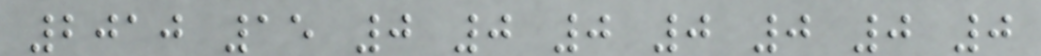2010 15 0 0 0 0 0 0 0
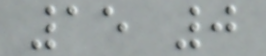15 0
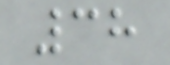38
